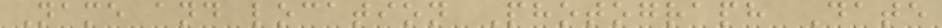Name and location Photograph Date
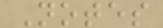Notes
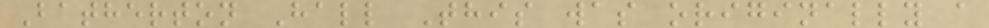Batherton Hall This was originally a
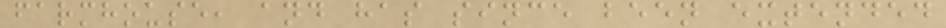farmhouse, and has since been extended
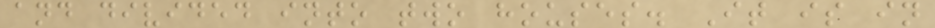and divided into two houses. It is in
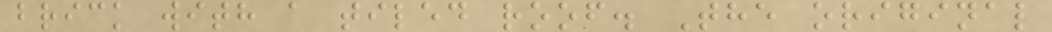brick with a tiled roof. The original
